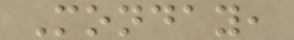Monday,
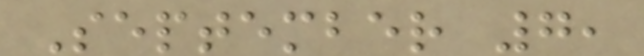September 7,
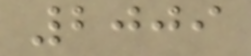2009
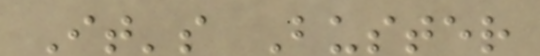It's Buster
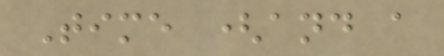Time (and a
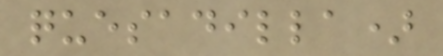quesadilla)
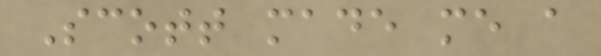Scott made me a
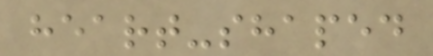heart-shaped
